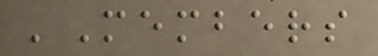'Members
